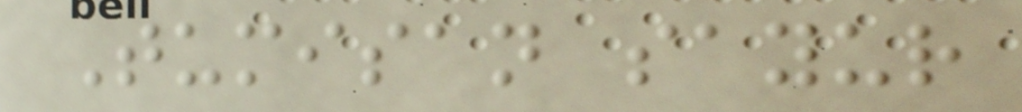Tumisan sayur
